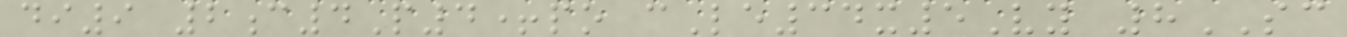di9 2c4P4+po cLe34x5Vy 8SC
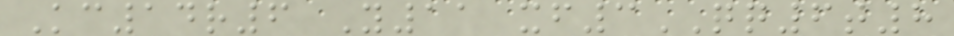Kc14r6 Y11 xf3QQ6t8
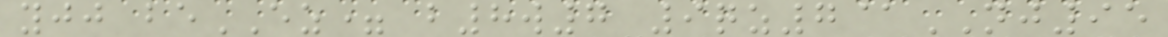yjj beEZ= b8w7 9qz7@NJ95
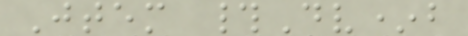Jtem #Dv*b
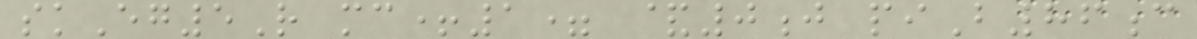skEg5R mc+1= &0j piB86c
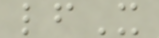lfX
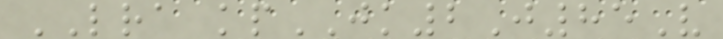LRA kpJK2J85V
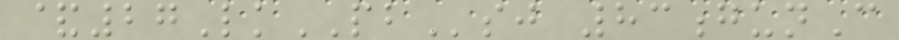&27LkPBsj 83gunC
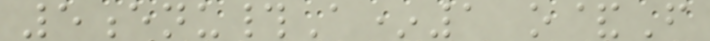5enu#A*1 o&F
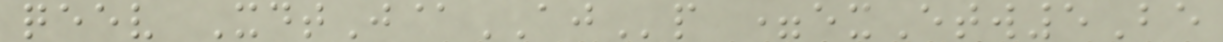qeev XdtJ@AJp =exEtw5Be
